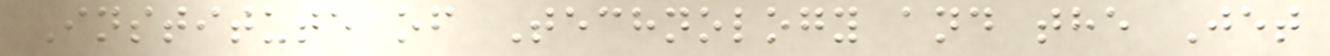Institute of Technology and the Jet
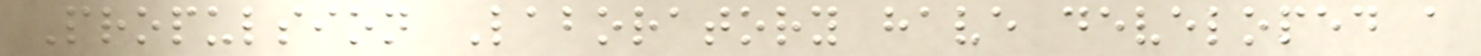Propulsion Laboratory have developed a
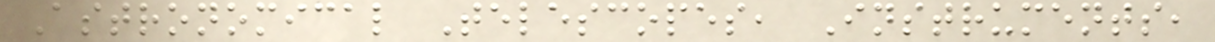Astronomical Telescopes, Instruments,
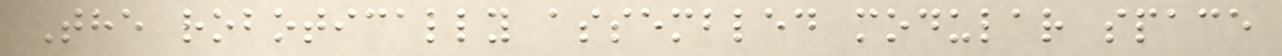The robotically assembled modular space
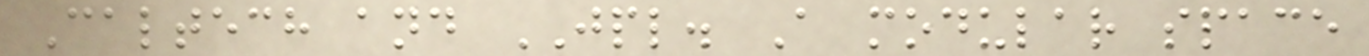Caltech and JPL. A modular space
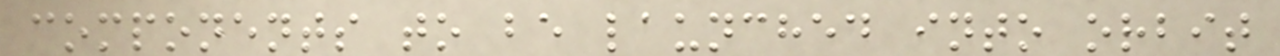components to be launched into orbit
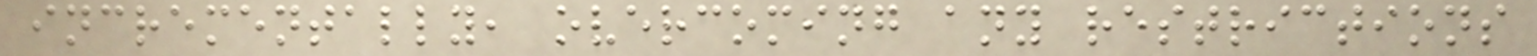incrementally, overcoming any restrictions
